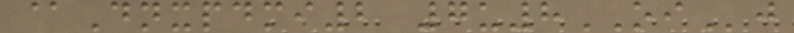@Dnxpdmi2 7u8OIj
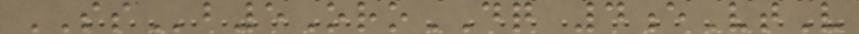SSb5OroDQ 4eVtV
